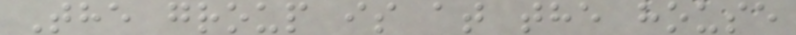The group is at the house
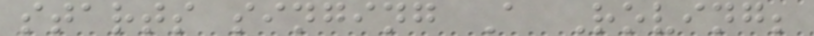starts singing A Roving;
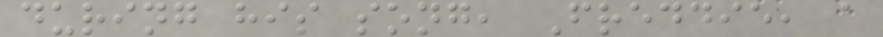during his song, Freddie, a
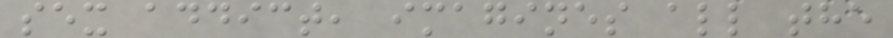sex addict, imagines all the
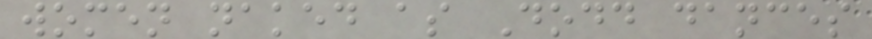women naked as Dodd dances
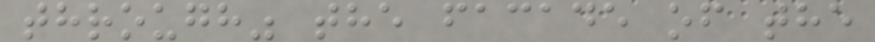through" the facade of the
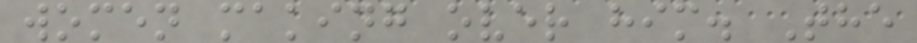women making over him. The
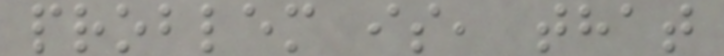problem is, that
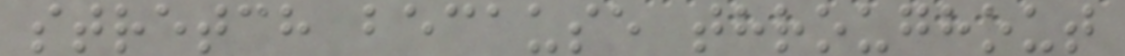stretch because throughout
